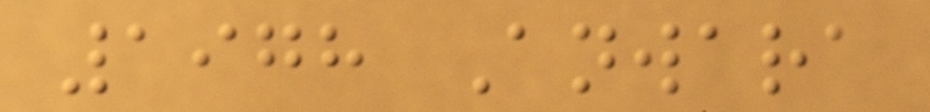1978 Anwara
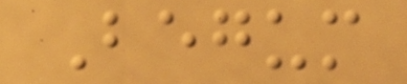Begum
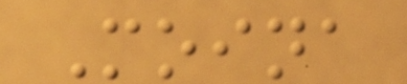Moina
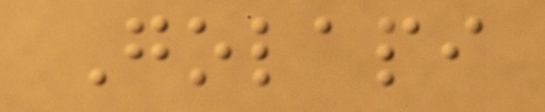Golapi
